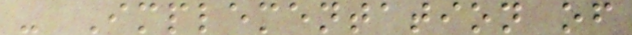- Implementation of
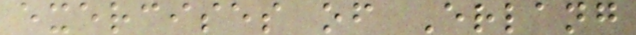exercises of Erlang
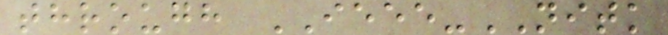through IEEE-NITK
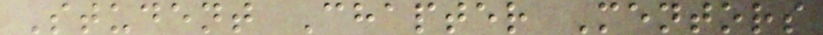Student Chapter Mentors
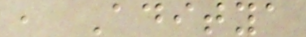, Aditya
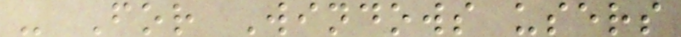- For Windows users
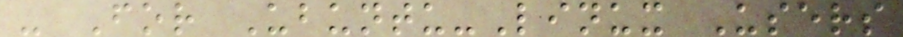- For Ubuntu-Linux Users
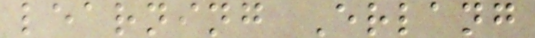learning Erlang
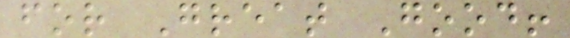for Great Good!
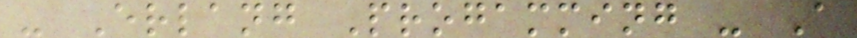- Erlang Progamming - A
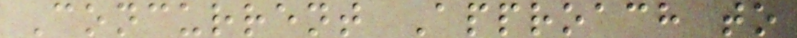Concurrent Approach to
